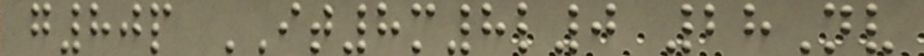g80p IT8m8l0 28Nv
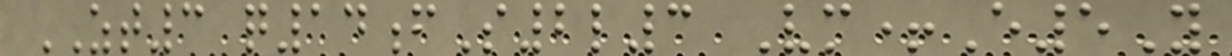ZT3 q14fS2l3 Vm+E5Y
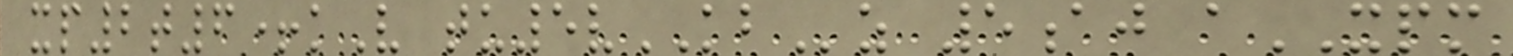xp2t6+kV tu5vKBz 5aj aXPM
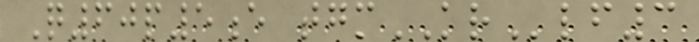Q60p5e tgmKRlf3
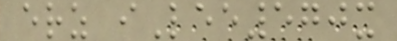erz iLee570x
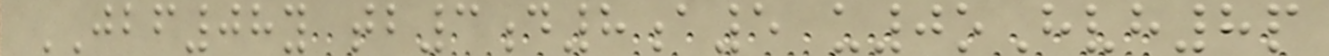JBF08y tb3d8a5 u0oHvh8p
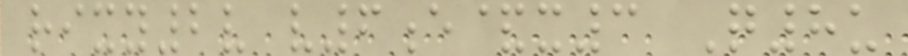rixy2v v6e&x3 Q8u
